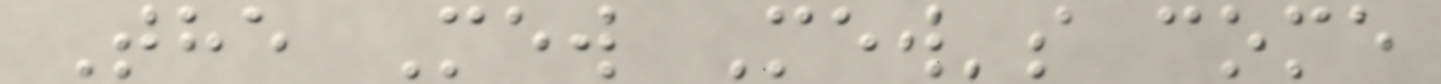The Mew Mew's come
